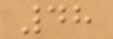48
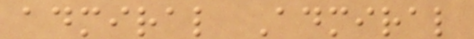admiral Admiral
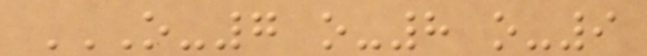O-7 O-8 O-9
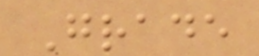Grade
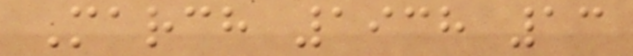March 1938 13
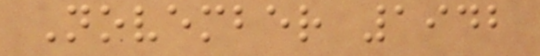November 1942
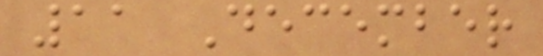11 December
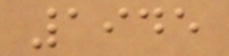1945
